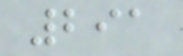291
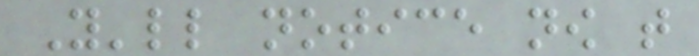You'll notice now that
